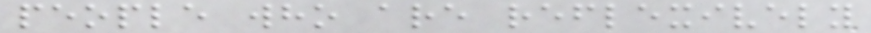people who are reflexively
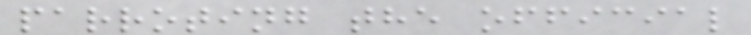parroting the official
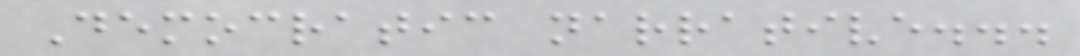Democratic narrative...
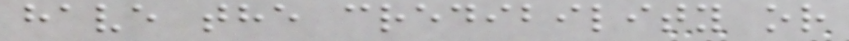have the credibility or
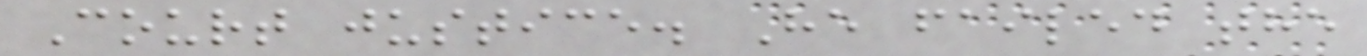Court justice. He failed the
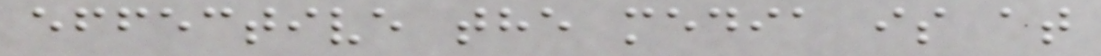effective the media is at
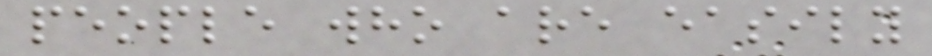people who are easily
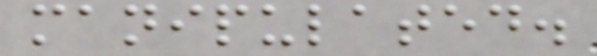manipulated.
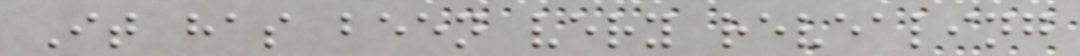It has been very revealing
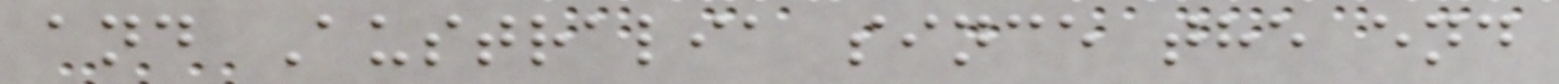and Australia since the end
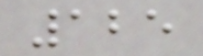125
